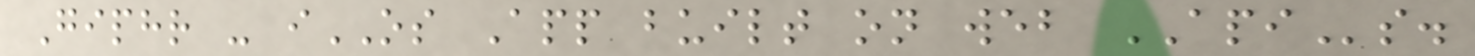Giphr - iOS App built on web APIs.
